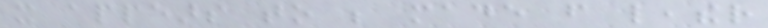it appears to be made from leather
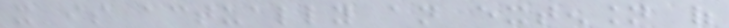it is actually an extension of
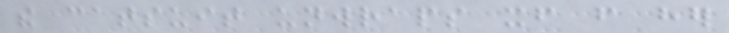the catsuit unwraps itself from her
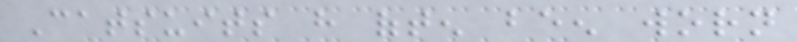Catsuits have often been worn
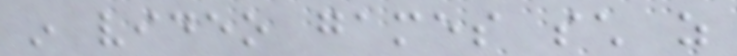in video games such as
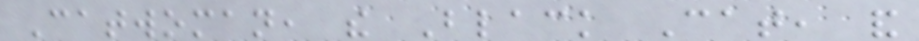Catwoman, the Black Cat, and
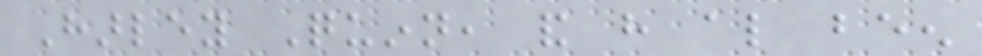Harley Quinn, and have also been
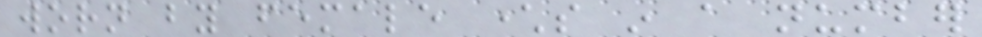worn by female characters in a number
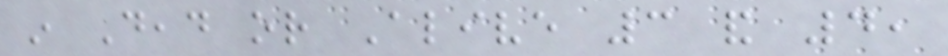in Dead or Alive 3 and 4,
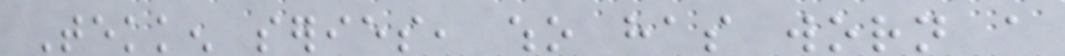Tekken series, who has worn a
